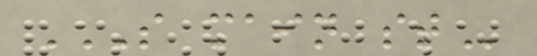S MAIN ST
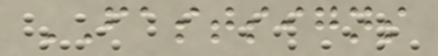FASTSIGNS
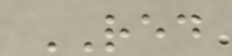RED
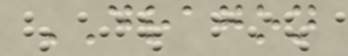DRAGON
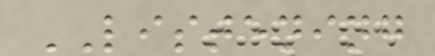LISTENING
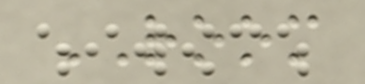ROOM
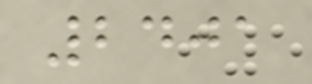2401
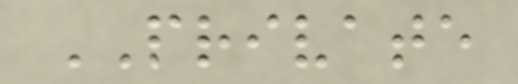PRIVATE
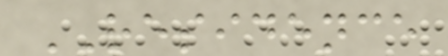RESIDENCE
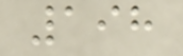198
